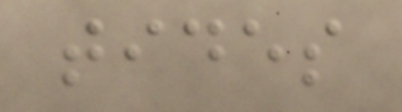tides
